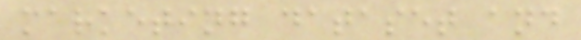marketing dataset and
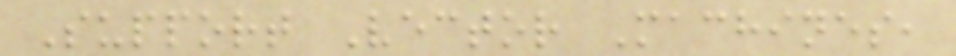Support Vector Machines,
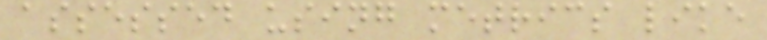assessed using metrics like
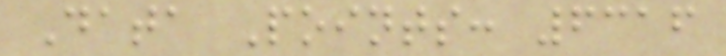Data Points: 6316
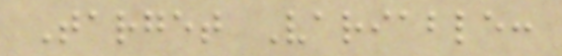Target Variable:
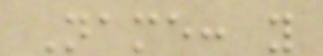Name: y
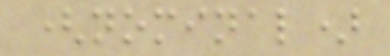(nominal)
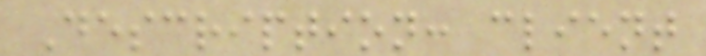Description: client
